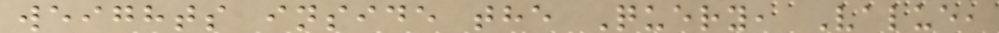weights inside the Query, Value,
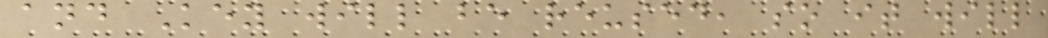and Key will be reused, so it will
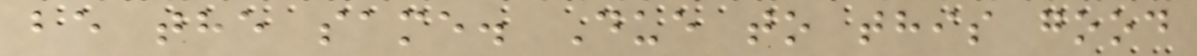be the same. Due to this good
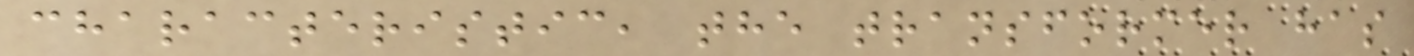characteristic, the transformer has
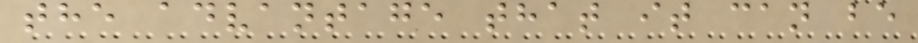the advantage that it can be
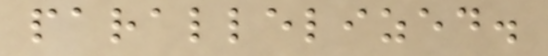parallelized.
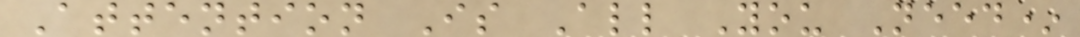Attention Is All You Need*
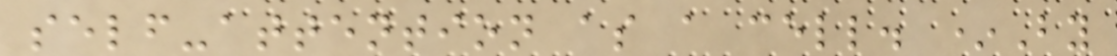self-attention as a cell. *By
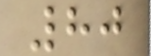80
